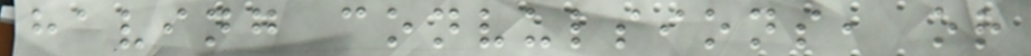having convulsions, or
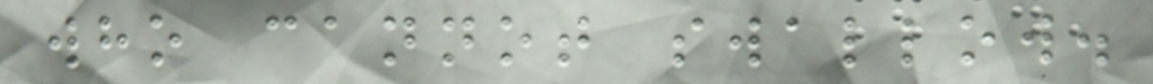who cannot swallow.
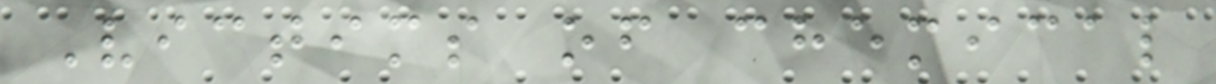Victims of chemical
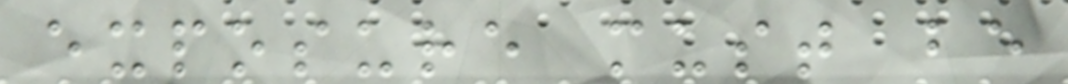exposure must be
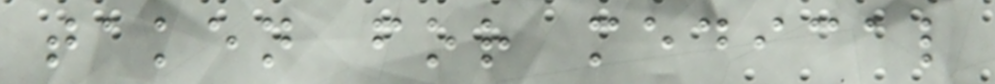taken for medical
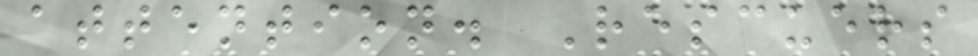attention. Rescuers
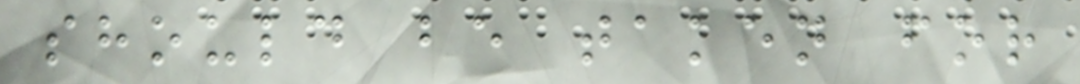should be taken for
